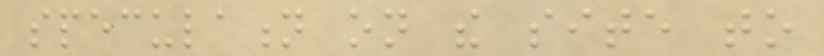speculation on the site to
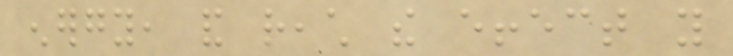energy, and reach the effect you
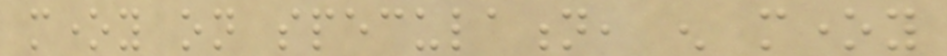money on speculation, enough money
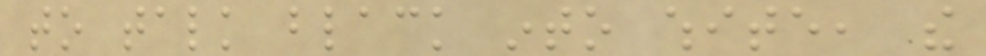to talk black into white, the
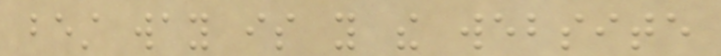best way is you the website
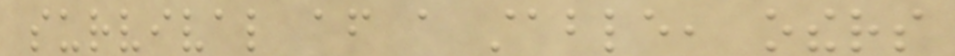survival after a stable, others
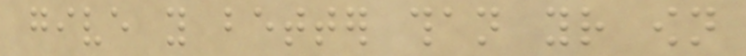give you better than your own
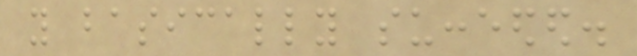you basically succeeded.
